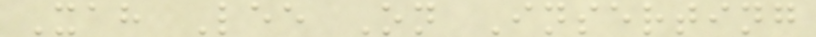Xah Lee On Inserting
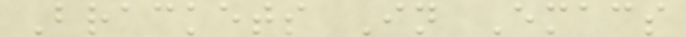Brackets In Emacs
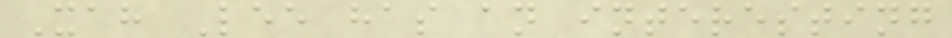Xah Lee has an interesting
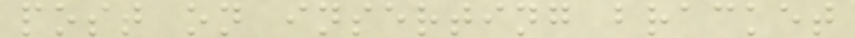post on inserting bracket
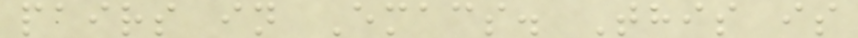pairs in Emacs. This is
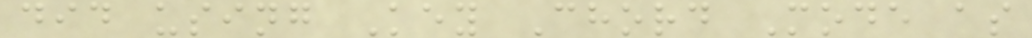did using Key Chord Mode as
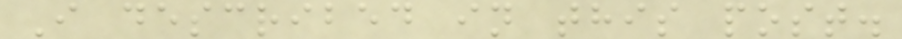I described in this post.
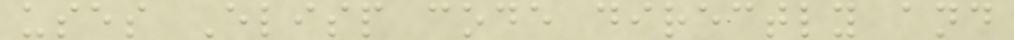uses Elisp code directly and
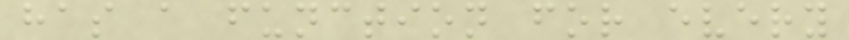has a function for every
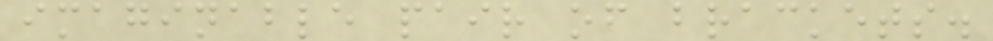imaginable pair of brackets.
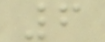6
